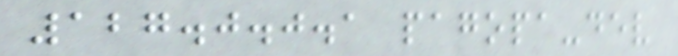127.0.0.1 pagopa-dev
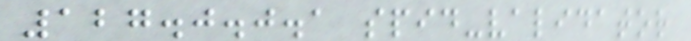127.0.0.1 spid-validator
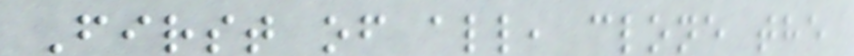First of all, clone the
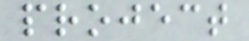project
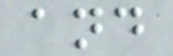and
